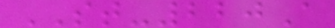ST-220A
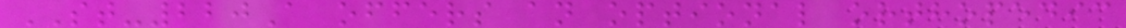ST-220A offers an optional orthopedic
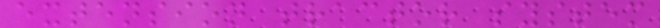extension tractor system
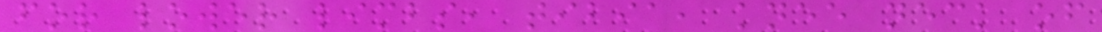for lower limbs, tibia, knee neck of
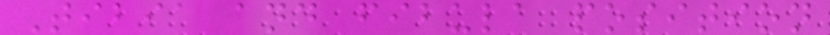Tibia and fibula position
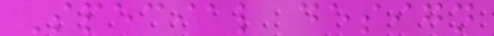Special design
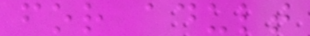for adult
